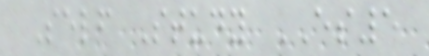Self Study ES5
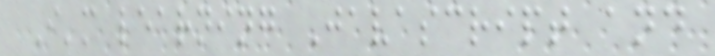I'm learning Javascript and
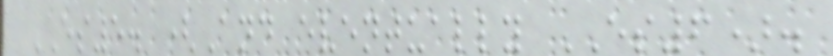ES5. (And eventually ES6).
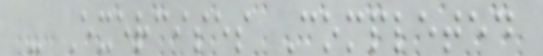- Exercises Completed
